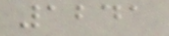1241
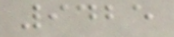9425
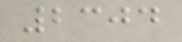2304
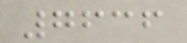7636
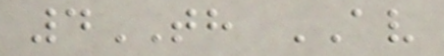4TH AV
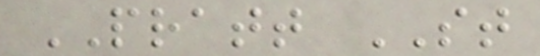PRATT ST
